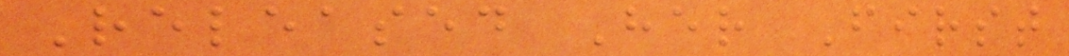Released Her First
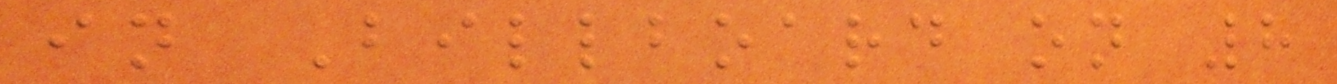in Billboard on 8
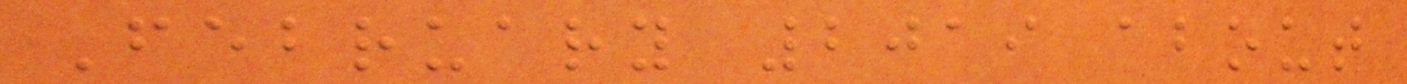February 2019 about
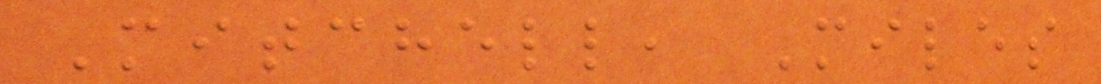Mitchell, Miles
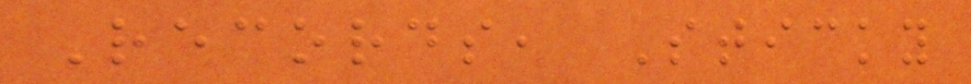Records, Sticky
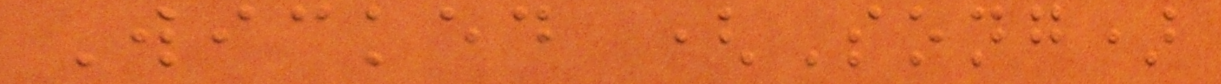Wicked (Song)
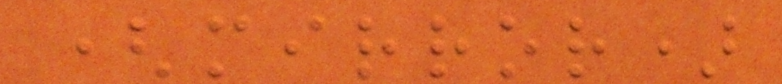(mirror)
